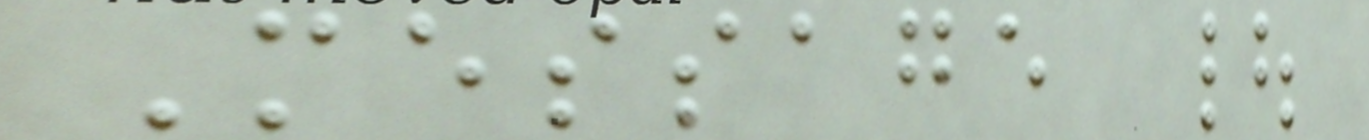Message |
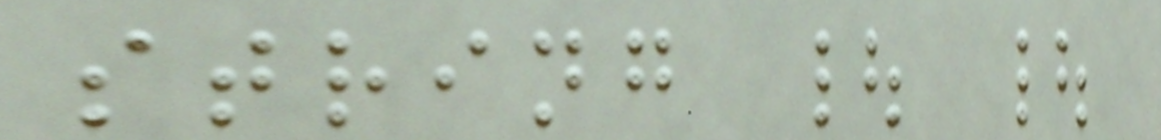string | |
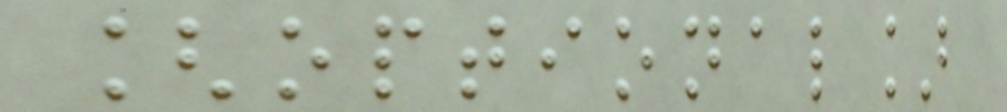[optional]
